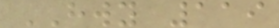HWY 119
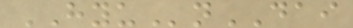HYUnDAI
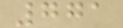771
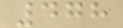478
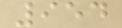954
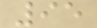95
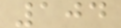104
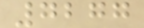7277
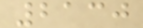2130
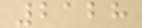2128
